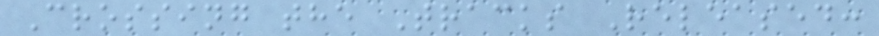Crossing the Tracks Released:
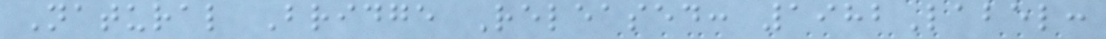Natural Bridge Released: 1982Label:
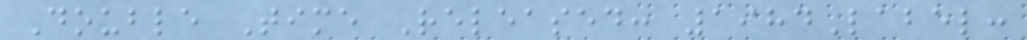Double Time Released: 1984Label:
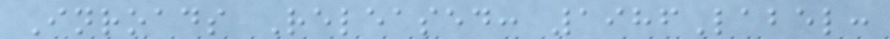Inroads Released: 1986Label:
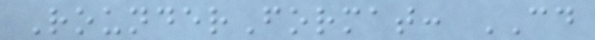RounderFormat: CD
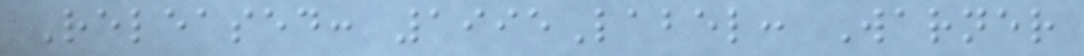Released: 1995Label: Warner
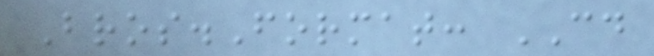Bros.Format: CD
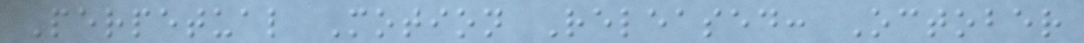Perpetual Motion Released: October
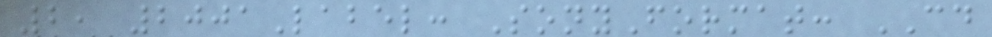2, 2001Label: SonyFormat: CD
